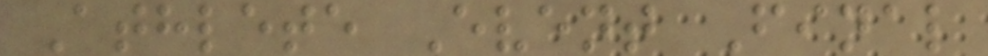Athlete Event Final
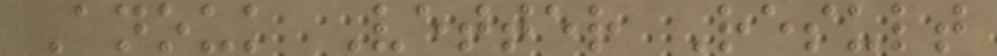Anouk Vetter Result
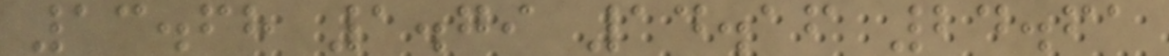13.68 1.79 14.16 24.61
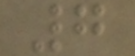7
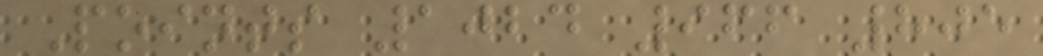Points 1024 966 805
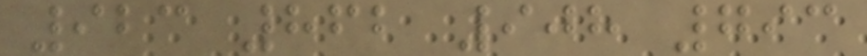923 862 908 793
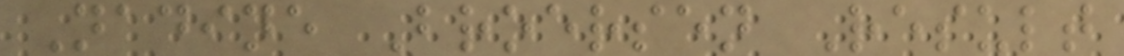Nadine Broersen Result
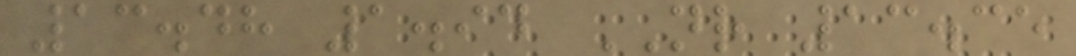13.48 1.94 NR 13.35
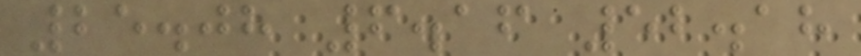25.08 6.16 52.18
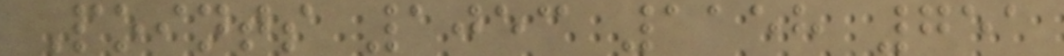Points 1053 1158 751
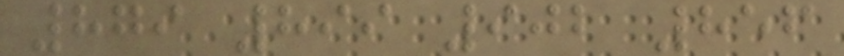879 899 902 856
